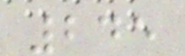245
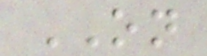ON
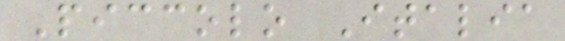Piccolo Italia
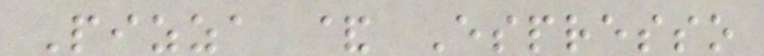Pizza & Espresso
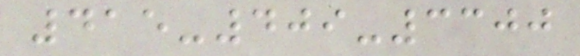415-409-3300
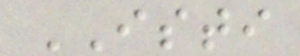ISTI
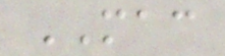MAC
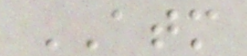ATM
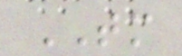TM
